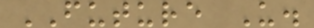FUTURE U.
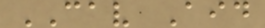CAV Aid
